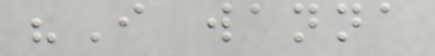"I wanna
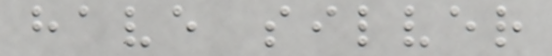have silver
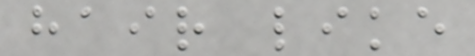hair like
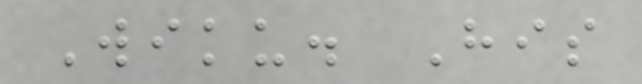Wiku. His
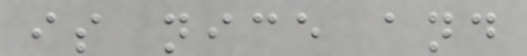is nice and
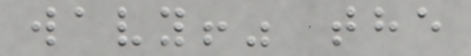wavy!" the
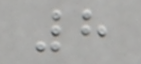8
